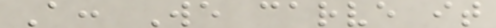A: We carve it
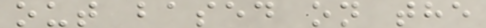out based on the
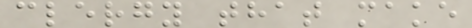clergy that make
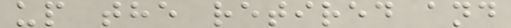up the retired and
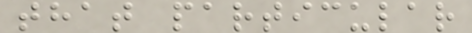that particular
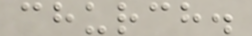church.
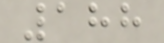188
